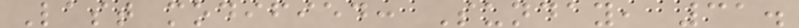Last modified: Sunday, 31.
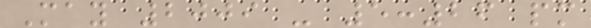May 2009 - 5:26 pm
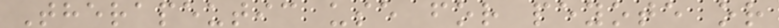Therapeutic use for peyote or
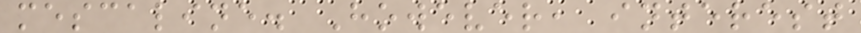mescaline. However, interest
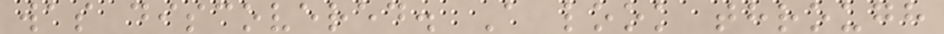was discovered. A look through
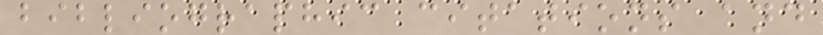bibliographic citations and
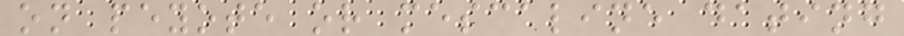on peyote or mescaline dating
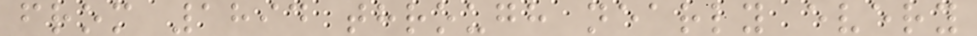from 1894 through nearly every
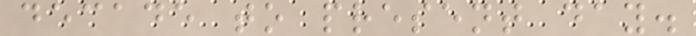decade to present day.
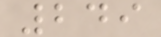249
